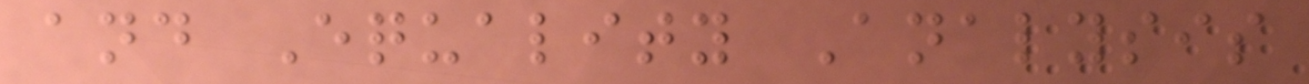and Equality Analysis
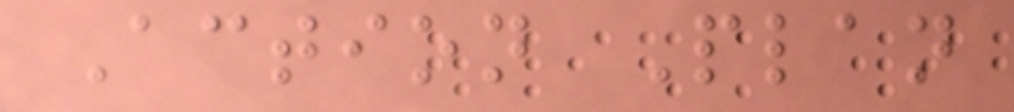Action Plan
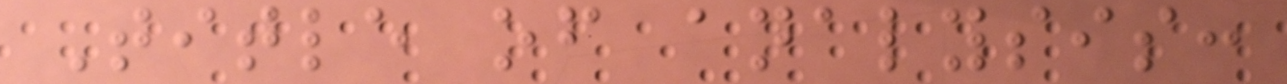Title of analysis:
